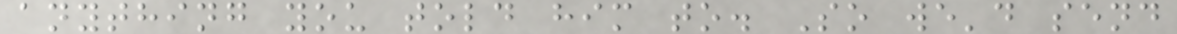anything you told him to. So we'd send
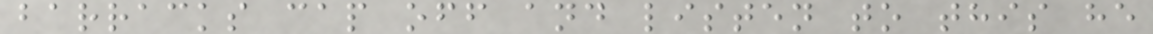barracks cap off and listen to this he
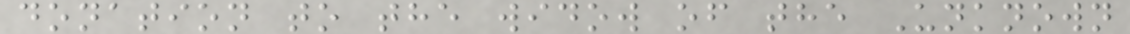donation to the widow of the Unknown
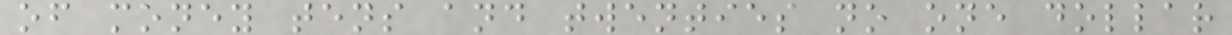of money tens and twenties no one dollar
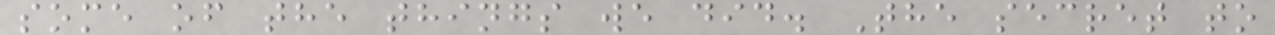some of the things we did. The secret to
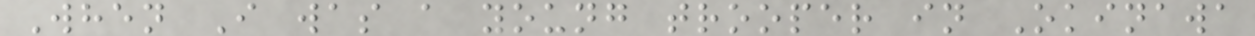When I was a young trooper in Okinawa
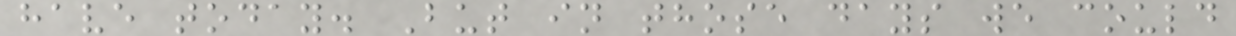have today. But in those days we could
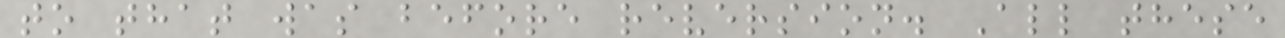to that was before reversion. All these
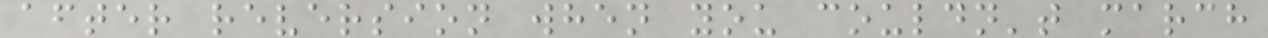after reversion when you couldn't march
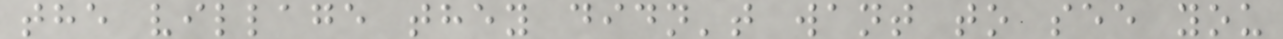the village they didn't want to see you
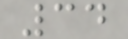34
